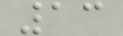13
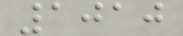1010
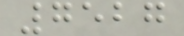7527
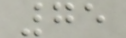75
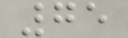75
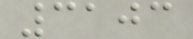3103
